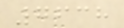7638
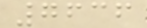7636
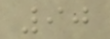90
